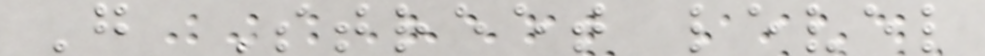G Street level
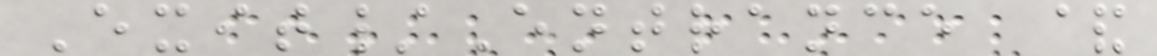Exit/Entrance &
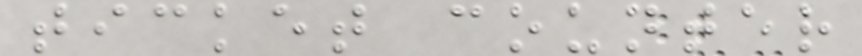ticket counter
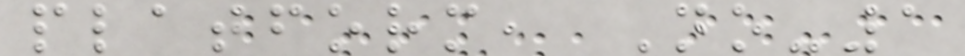platform, No-1
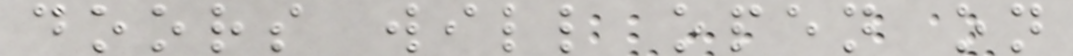doors will open on
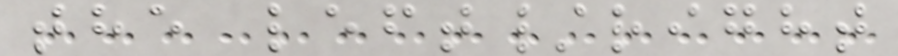the left/right
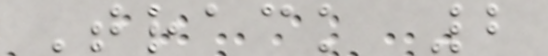Track 2
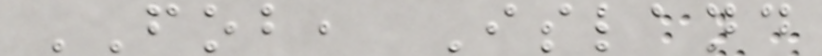FOB, Island
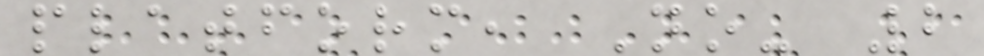platform, No- 2
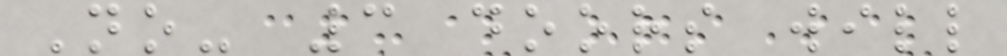No- 3 doors will
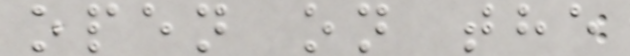open on the
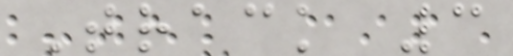Track 3
